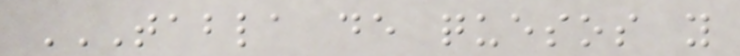TABLA DE QUESOS Y
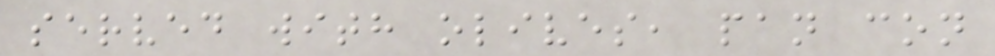served with olives, pan con
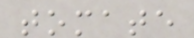tomate
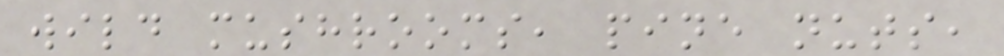wild mushrooms, pine nuts,
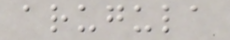arugula
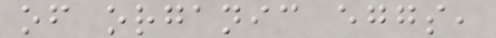of organic eggs,
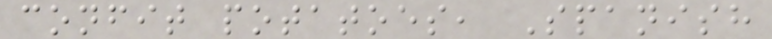confit potatoes, Spanish
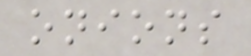onions
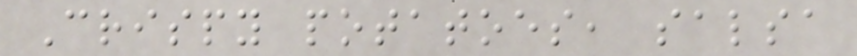Crispy potatoes, salsa
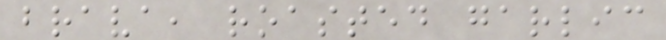brava, roasted garlic
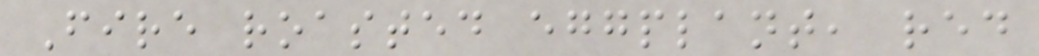Fire roasted eggplant, red
